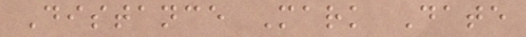Distance Mark Date
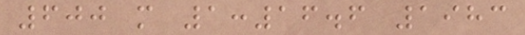600 m 1:16.6 1983
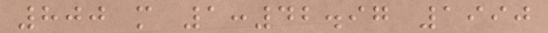800 m 1:42.97 1990
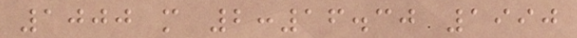1000 m 2:16.30 1990
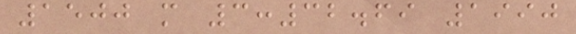1500 m 3:32.69 1990
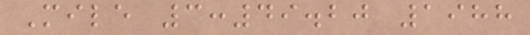Mile 3:49.20 1988
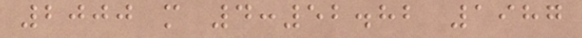2000 m 4:52.82 1987
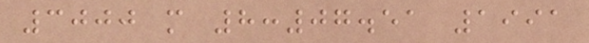3000 m 8:07.51 1991
